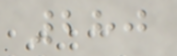280
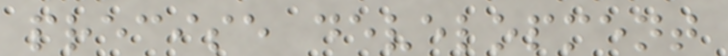precise development
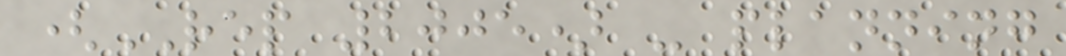(REP 2005) - planning
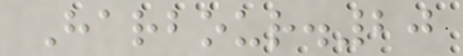Harbour.20
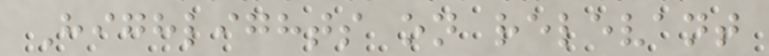Highlights on relevant
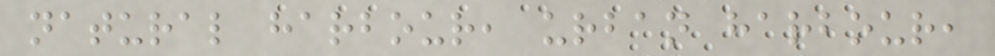natural harbour, urban harbour,
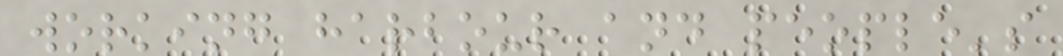working harbour and people's
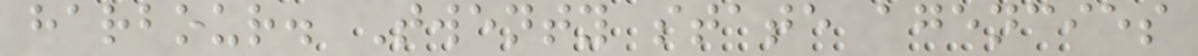harbour. Twenty state agencies
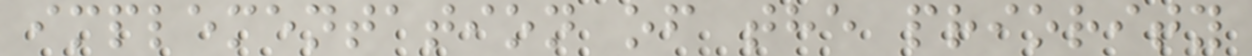implementation of the priority
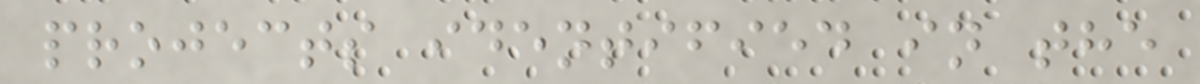projects identified in the
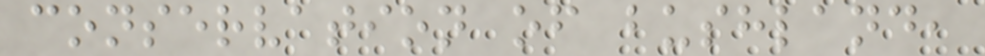conservation of bushland,
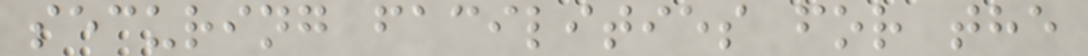securing facilities for the
